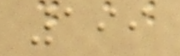199
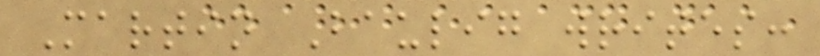Martin Baulig writes:
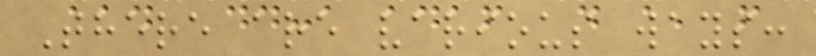There are various ways:
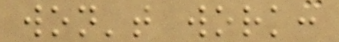won't work:
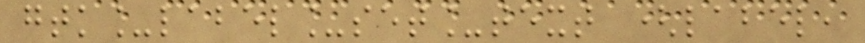gtk_label_set_text (label,
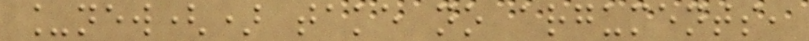_new() take no arguments,
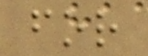for
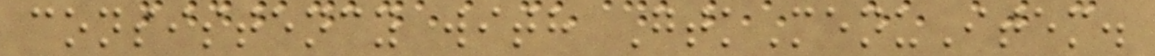consistency with GtkMenuItem.
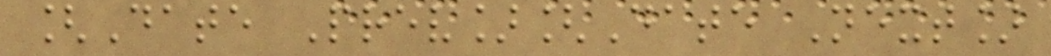[Date Prev][Date Next]
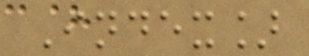Index]
